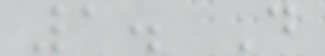1. D
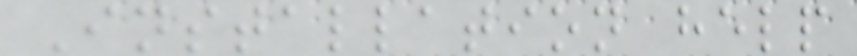Installation help
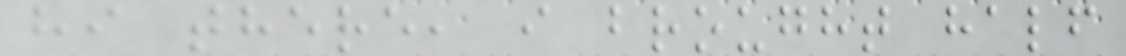hi there, i brought half
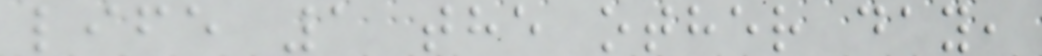life 1 the other day,
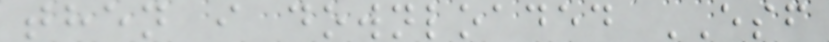then i downloaded ESF
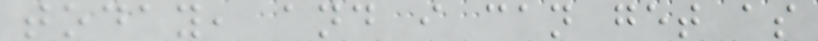today, and i can get as
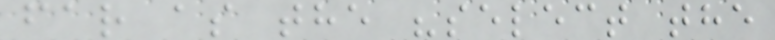far as the "select the
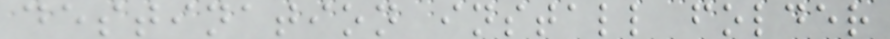destination install folder
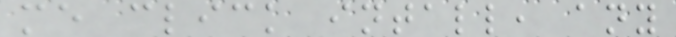me click intall, any
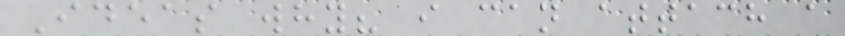Ideas why? i can attach a
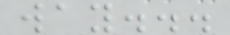way...
